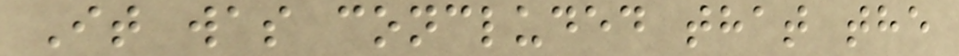It was concluded that the
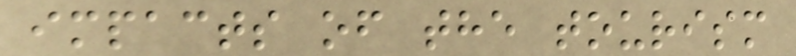impacts of the tourism
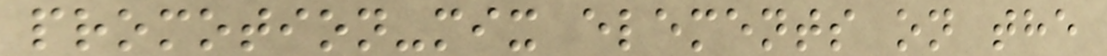promotion-mix elements on the
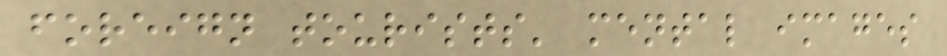foreign tourists' mental images
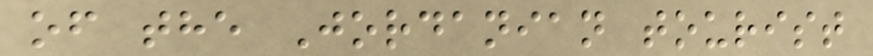of the Jordanian tourist
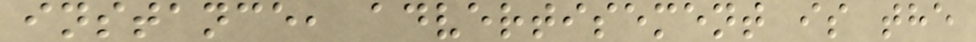instance, advertisement is the
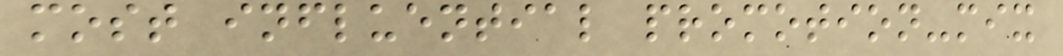most influential promotion-mix
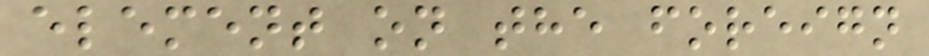element on the foreign
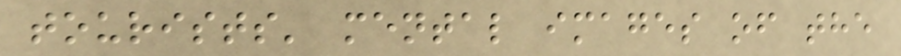tourists' mental images of the
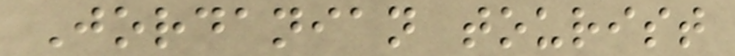Jordanian tourist
